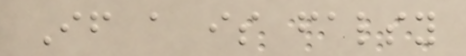If a is falsy
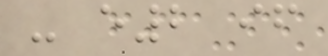- e2 if
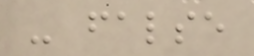- false
